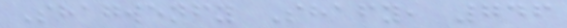Shagwenfy Shafy, 746
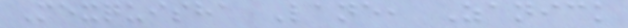Mexquisha Lane, Zanick
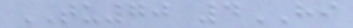TU70 4HI
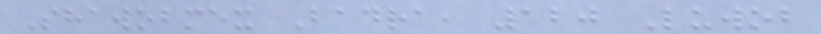Shawobmex Badra, 120 Luwob
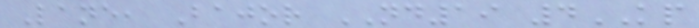Lane, Bajor ND19 4KP
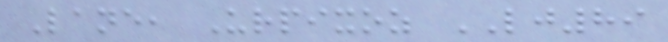Lane, Urpixoz LJ89
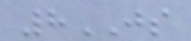8JS
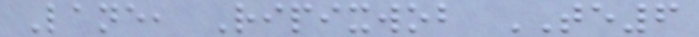Lane, Ripixwob TE6
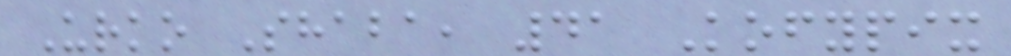Urko Shaba, 41 Kofypix
